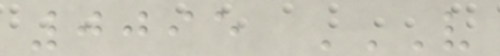0095 V
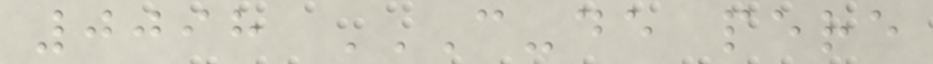0098 C-DE PERE
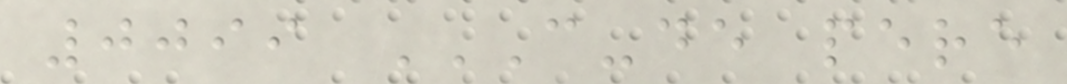0099 C-DE PERE
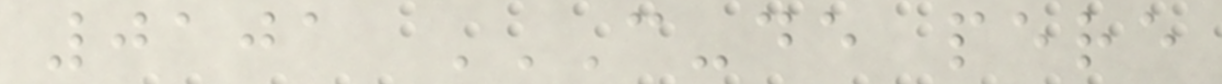0101 C-DE PERE
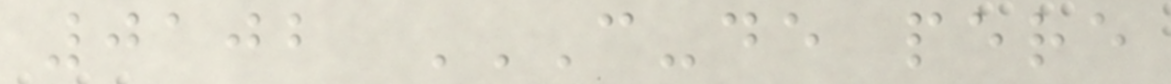0102 C-DE PERE
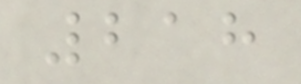218
